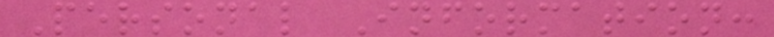Personal Information:
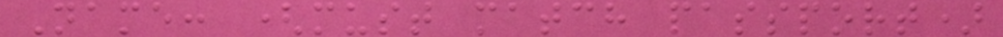Name: (must match passport)
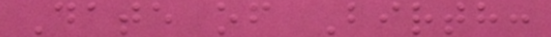Date of Birth:
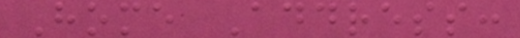Home Address:
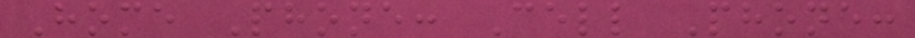Home Phone: Cell Phone:
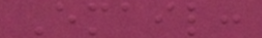Email:
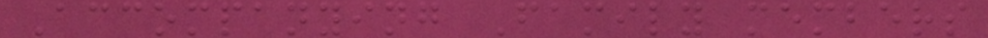Accompanying Family members
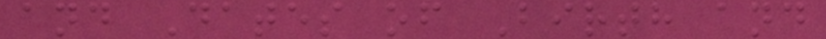and Dates of Birth and
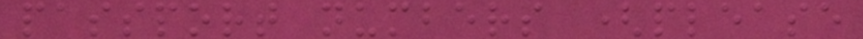passport numbers (please
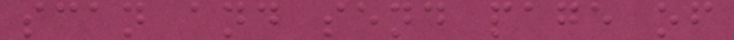scan and send page of
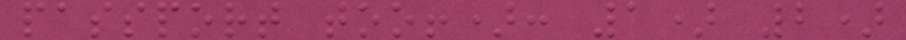passport too!): 1) 2)
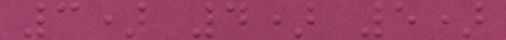3) 4) 5)
